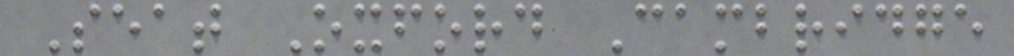Seat Oxford Cambridge
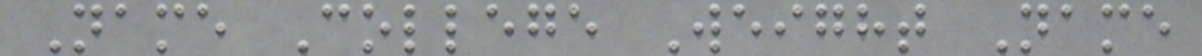Name College Weight Name
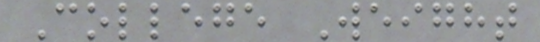College Weight
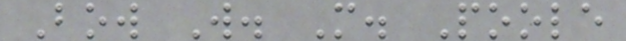Bow W. M. Poole
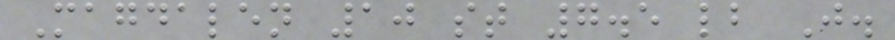Magdalen 10 st 7.5 lb J.
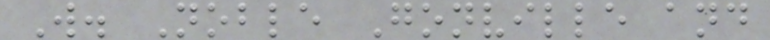W. Noble Gonville and
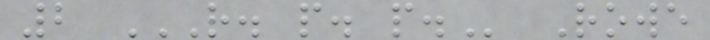2 R. P. P. Rowe
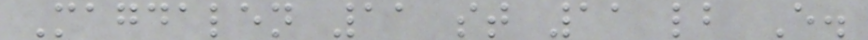Magdalen 11 st 11 lb E.
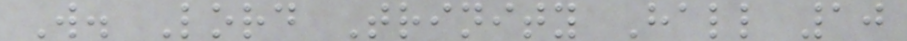W. Lord Trinity Hall 10
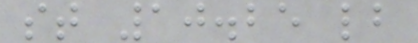st 10.25 lb
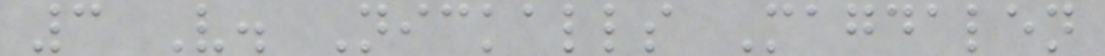3 V. Nickalls Magdalen
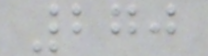270
